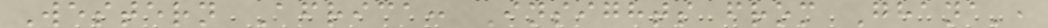Western Africa: Insights from Ghana',
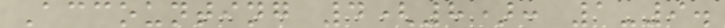Accounting 4(8): 1-9.
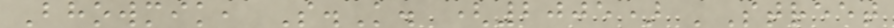Bhowmik, S.K. (2005) 'Street
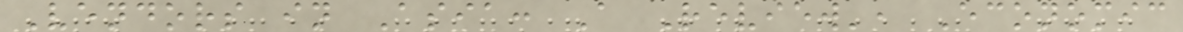Vendors in Asia: A Review', Economic
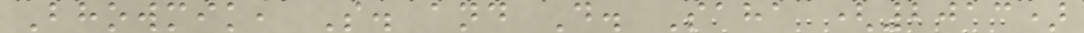Bhowmik, S. and D. Saha (2013)
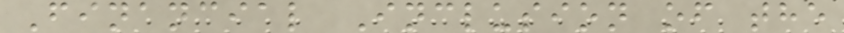Financial Inclusion of the
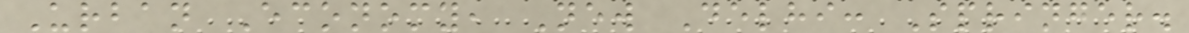Urban Economy, New Delhi: Springer.
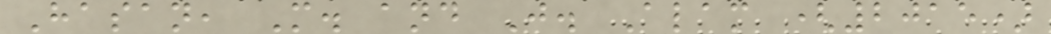Hasan, M. and J. Alam (2015)
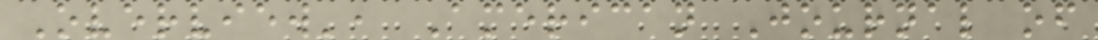Overview', American Journal of
